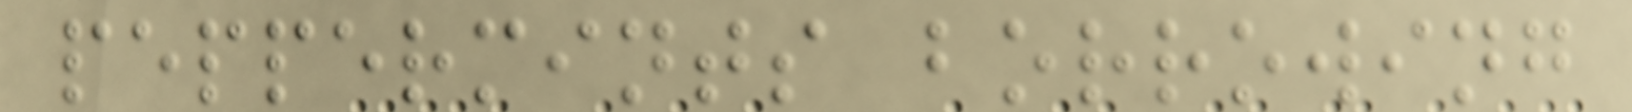peppermints borrowing
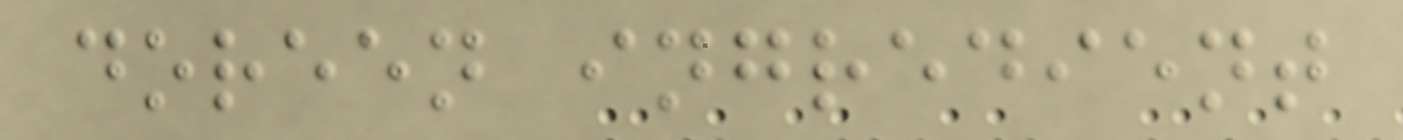doreen ingredient
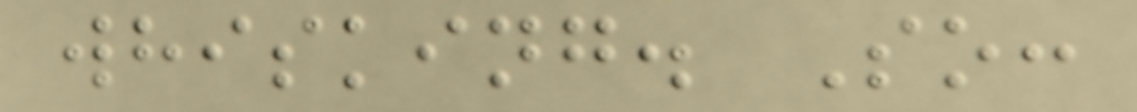whisking. So:
